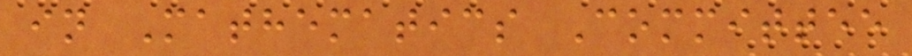in Mathematics Committee
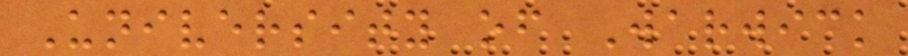University of Warwick
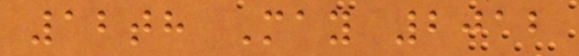12th May 2012
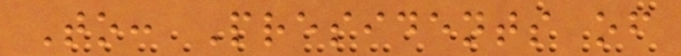To: Presidents of
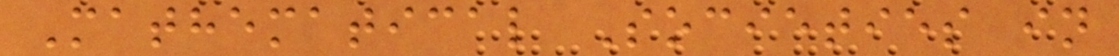Mathematical Societies in
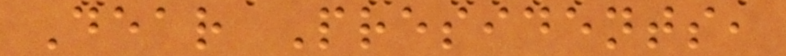Dear Presidents,
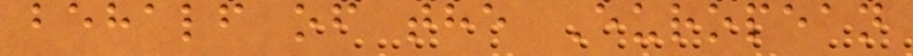behalf of the European
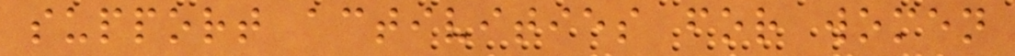support activities for women
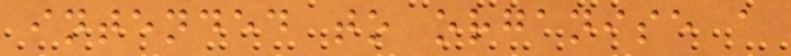intended to organise a
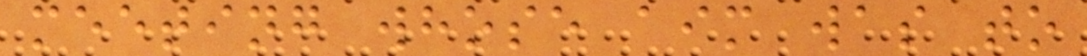meeting whose aim was to
